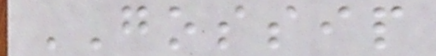GOSSIP
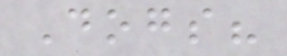Dogs?
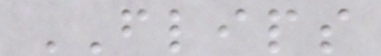FLIPS
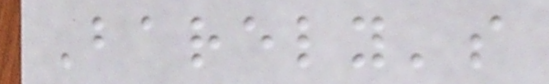Barely's
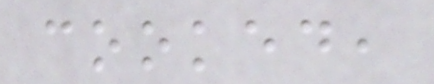cooked,
